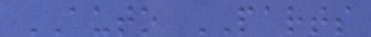AUTO PARTS
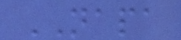NAPA
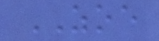ZOE
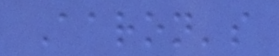Aaron's
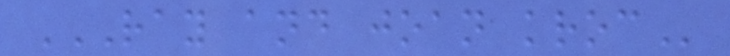RAY AND JOAN KROC
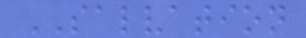SALVATION
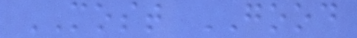MOST GOOD
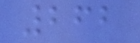262
